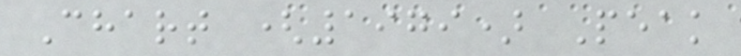Chart (1979) Peak
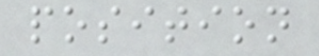position
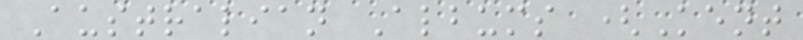Australian Albums (Kent
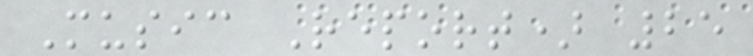Music Report) 25
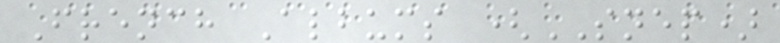French Albums (SNEP)
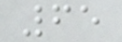65
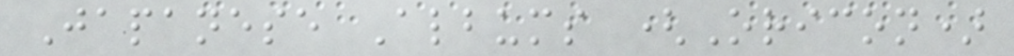Japanese Albums (Oricon)
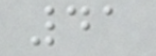41
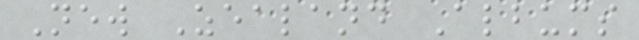New Zealand Albums
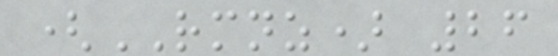(RMNZ) 26
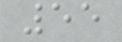55
